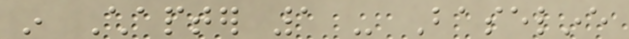in Chapter 1 - Baseline
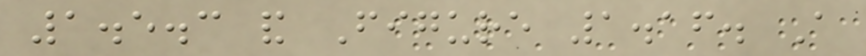1.5.3 and Figure 1.16. A
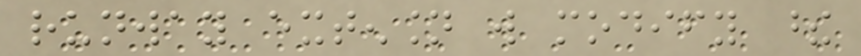runway extension will modify these
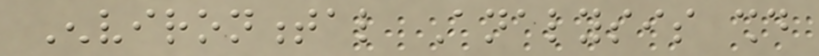Environmental Analysis should
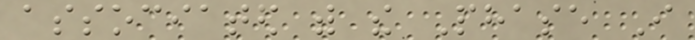associated with the Phase I
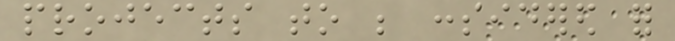projects to be considered for
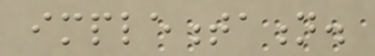implementation.
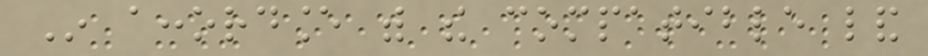In accordance with the compatible land
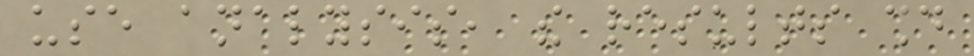use analysis, the results should
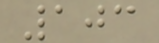103
